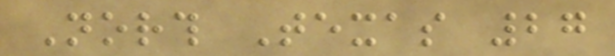North Texas 27
